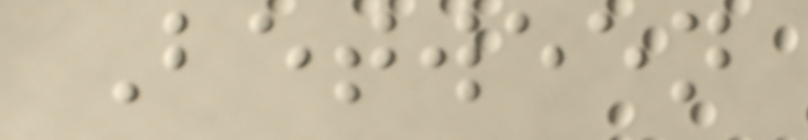Between
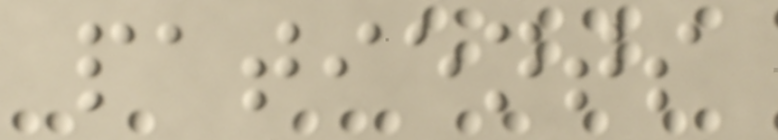patients
